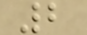2
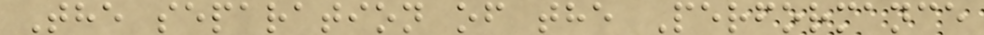The separation of the Performance
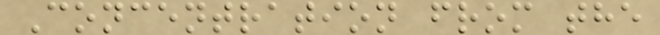Concentration from the
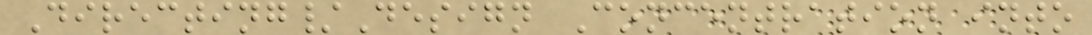Directing/Design Concentration into
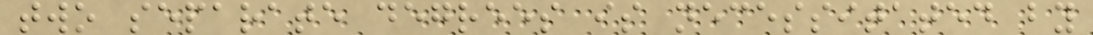two separate degrees is necessitated by
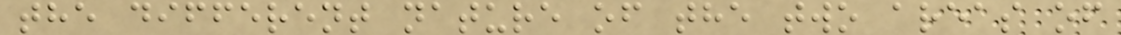the different nature of the two areas of
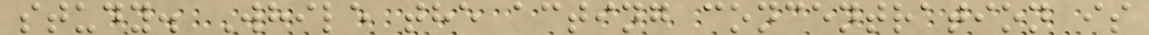study. While the acting concentration is
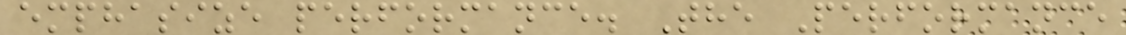emphasize performance. The Performance
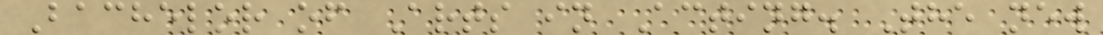Bachelor of Arts in Acting. The new
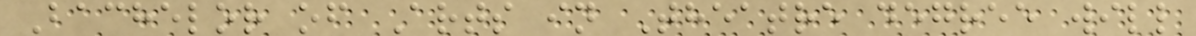Bachelor of Arts in Theatre degree will
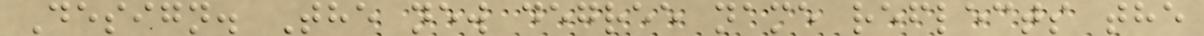Design. The new degree name reflects the
